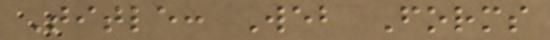Title: Web Forms
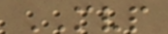MVP
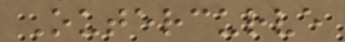Outercurve
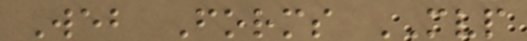Web Forms MVP
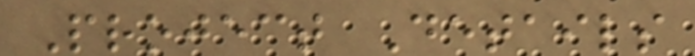Project Details
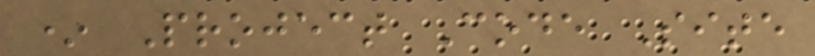* Project Code Site
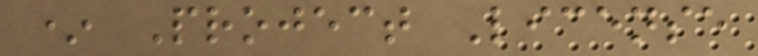* Project License
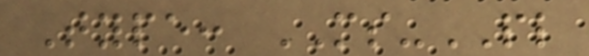Type: MS-PL
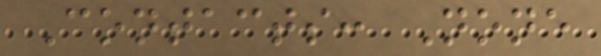Contacts: None
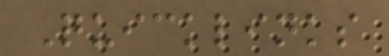Quicklinks
